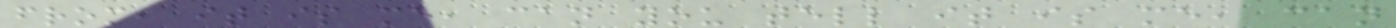from, it is me, can you tell it is me, can
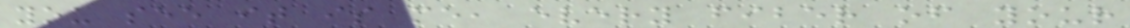you see it is me, every fiber of your
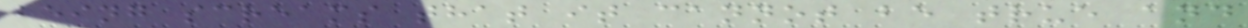being screams that it cannot be true and
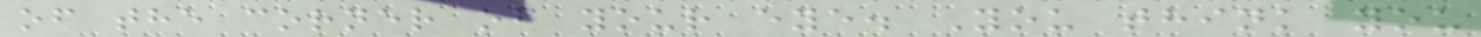of the corner of your eye. You think you
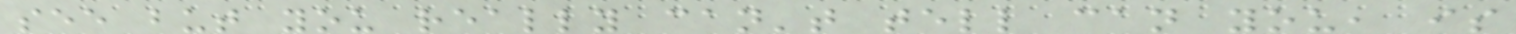see but you really can't tell can you, is
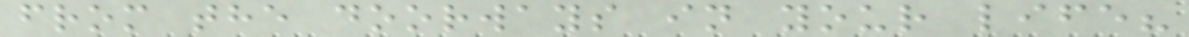from the doorways in your life?
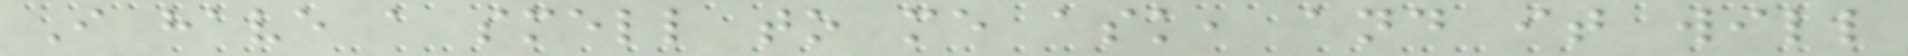I have a smell to me ask, and it will
